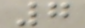7
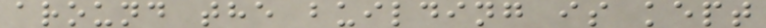around the building is kept
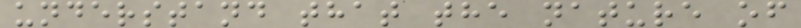understand that the nature of
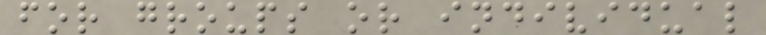for groups or individual
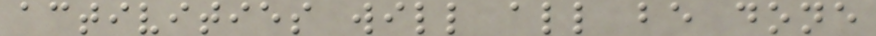activities will all be done
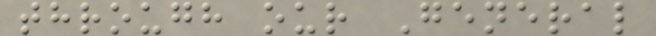through our General
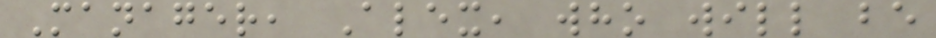Manager, Alex, who will be
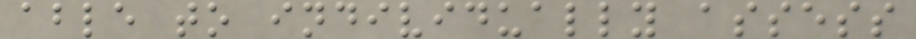able to individually assess
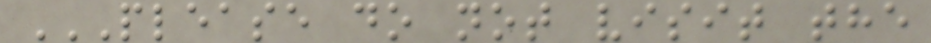PLEASE DO NOT VISIT THE
